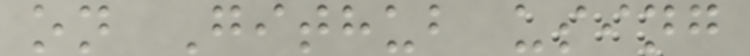on Github using
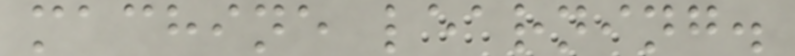machine learning.
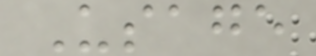Usage
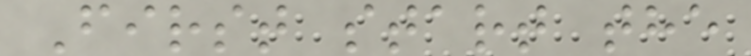First start the
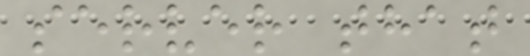server that
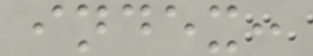index:
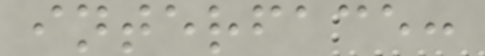interface:
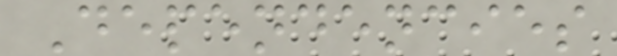Dependencies
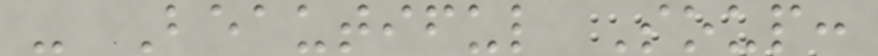- Beautiful Soup:
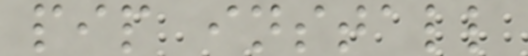pip install
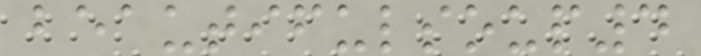beautifulsoup4
